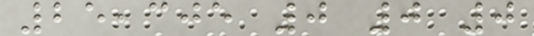25,305 0 0 0
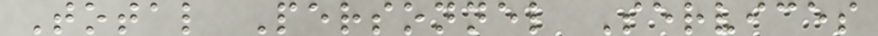Total Personnel Services
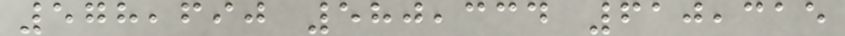578,690 580,334 610,315
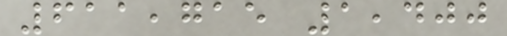611,715 1,400
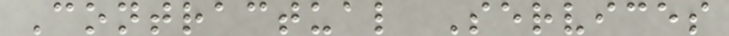Contractual Services
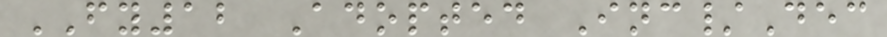FY12 Adopted Inc/Dec
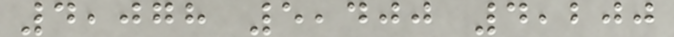4,078 5,400 4,200
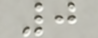0
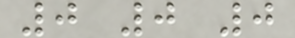0 0 0
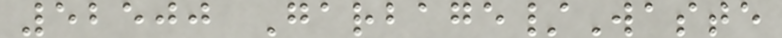52500 Garbage/Waste
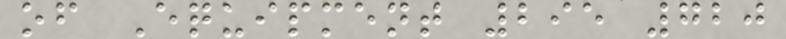of Equipment 295 720
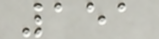151
